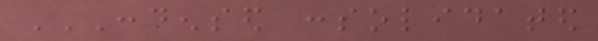CONDENSED CONSOLIDATED
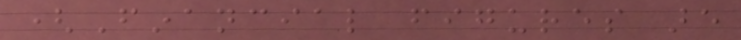(Financial figures are
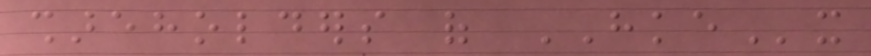shareholders of HKEx
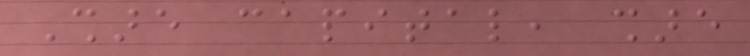Share capital, share
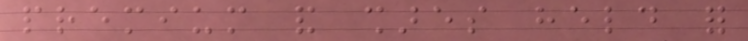premium and shares held for
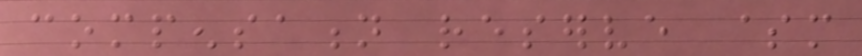compensation reserve $m
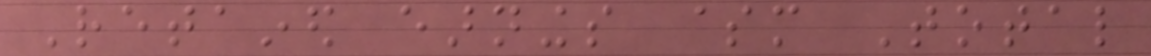Retained earnings $m Total
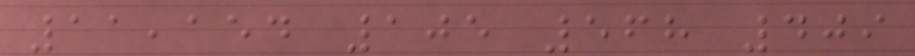11,154 105 568 409
